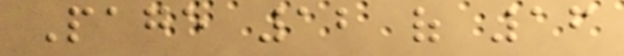Page 12 of 16
